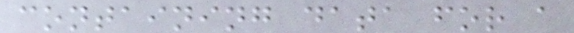containing data for a
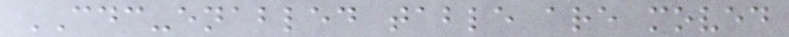CDC-enabled table are moved
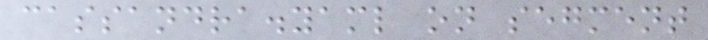cassandra.yaml on segment
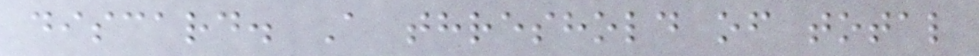discard. A threshold of total
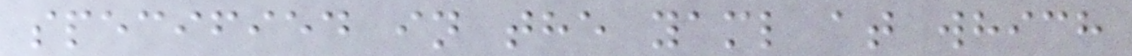specified in the yaml at which
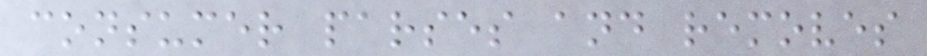consumer parses and removes
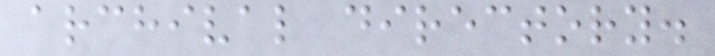archival directory.
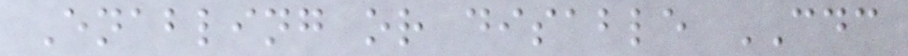Enabling or disable CDC
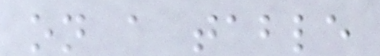on a table
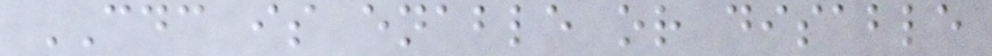CDC is enable or disable
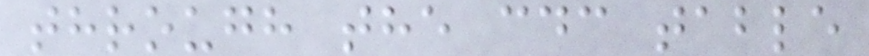through the cdc table
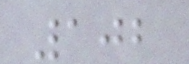102
